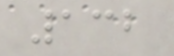132
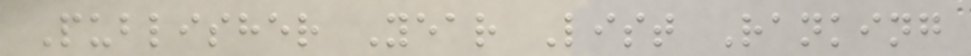Publisher Year List Ranking
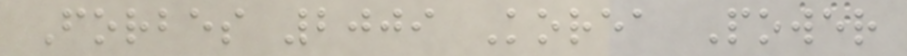Forbes 2009 Korea Power
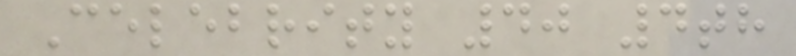Celebrity 40 4th
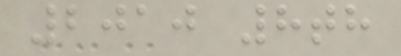2010 8th
